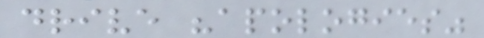drive "apologies"
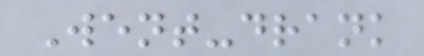Went-drank
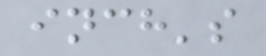inch's
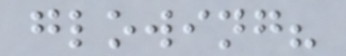glowing?
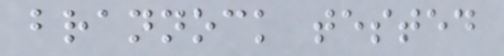brannock tested
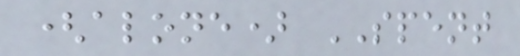(alone) SPENT
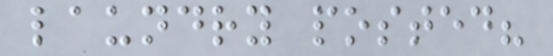laundry posted?
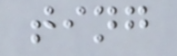ting
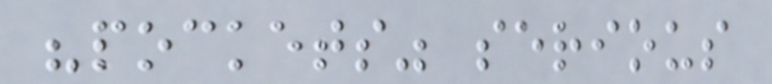"pockets" serious
